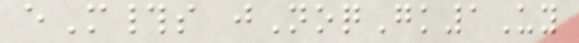eM#s jNoqGk1Uy
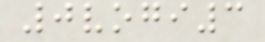0vogi3
